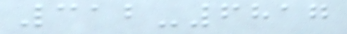312-6817
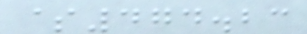$474.23
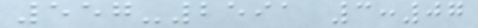557-2591 3:07
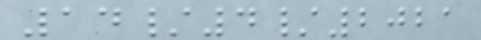14/4/2021
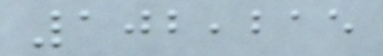102,215
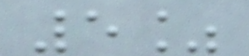5%
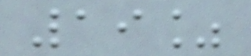19%
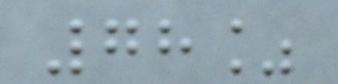78%
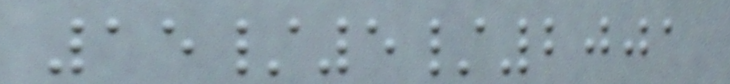15/5/2001
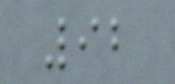92
